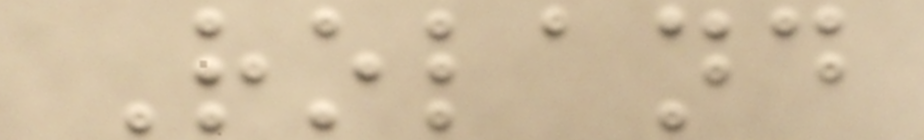Roland
